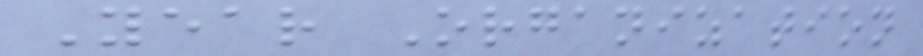Year Organization
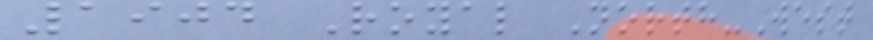1904 Royal North-West
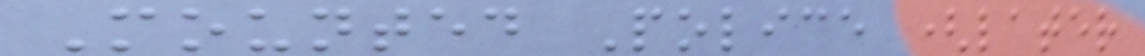Mounted Police (later
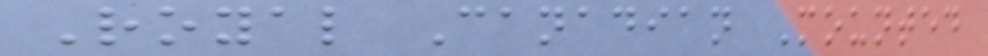Royal Canadian Mounted
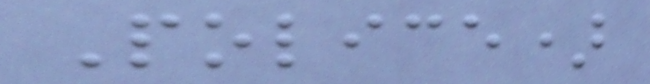Police)
